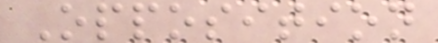Opposition
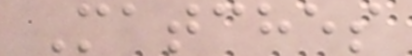Matches
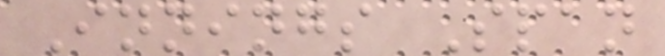Innings Span
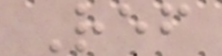Ref
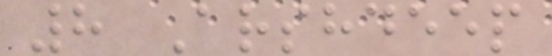8 Arshdeep
